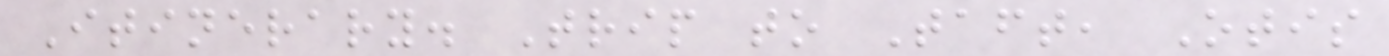Itinerary. Trip to Taft, Otis
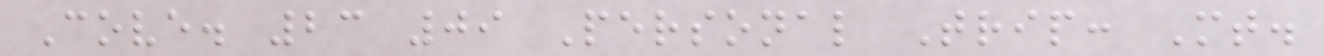Cove. 23 09 Personal Trip: Mt.
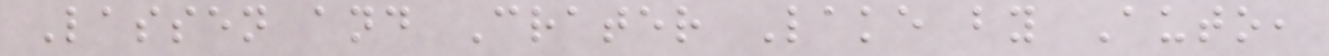Lassen and Crater Lake by Auto,
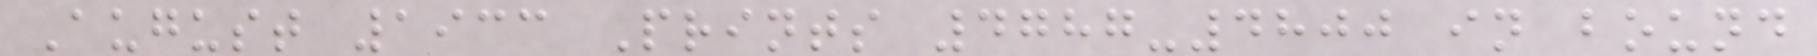August 1933 Prints 4787-4800 in bound
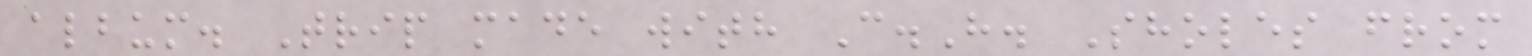album. Trip made with C.H. Sholes from
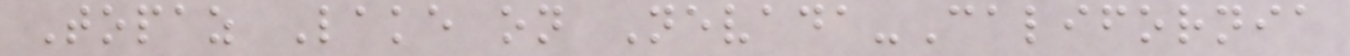Topaz Lake on Nevada-California
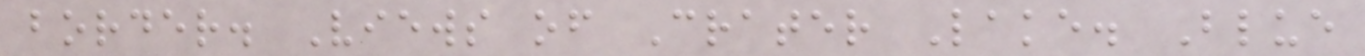border. Views of Crater Lake. Blue
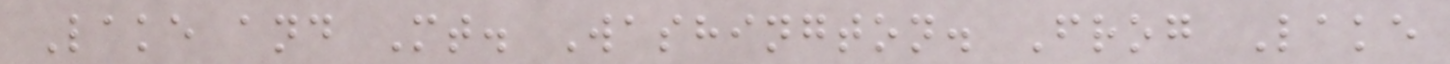Lake and Mt. Washington. Frog Lake
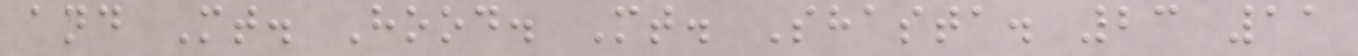and Mt. Hood. Mt. Shasta. 23 11
